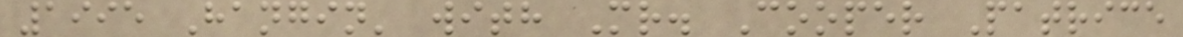1995 Hangin' with Mr. Cooper Patrice
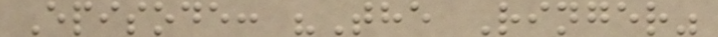Episode: "The Ringer"
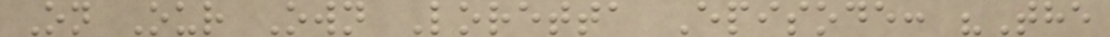On Our Own Loretta Episode: "The
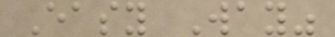Easy Way"
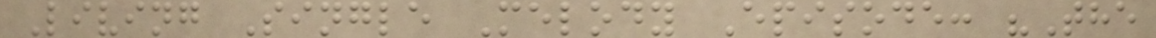Living Single Melody Episode: "The
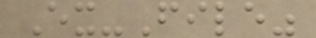Ex-File"
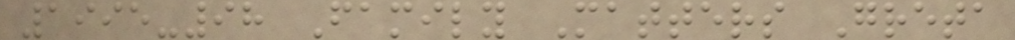1995-98 Family Matters Greta
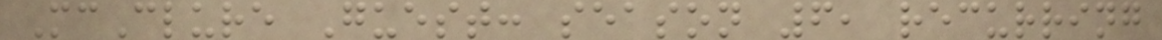McClure Guest: season 6, recurring
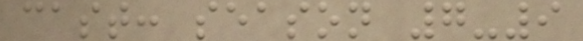cast: season 7-9
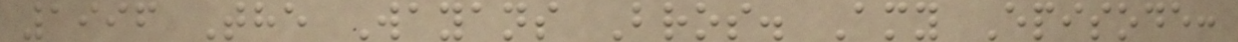1996 The Wayans Bros. Amy Episode:
